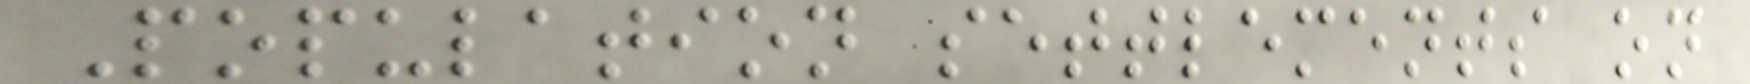Population settlements on
